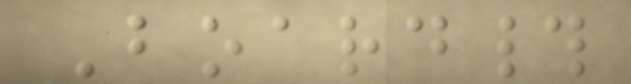Board#
